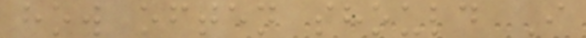how often should I
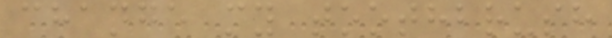change my toothbrush
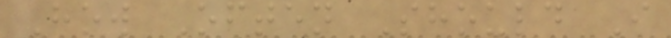How Often Should I
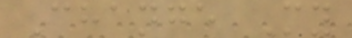Change My
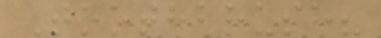Toothbrush?
